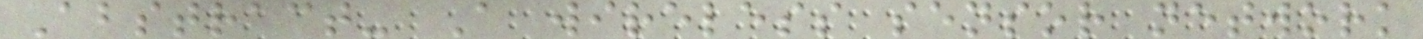Abstract- A wireless sensor network
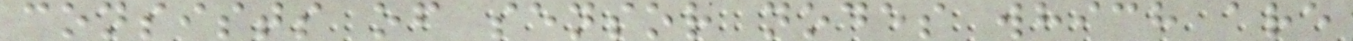consists of sensor nodes which are
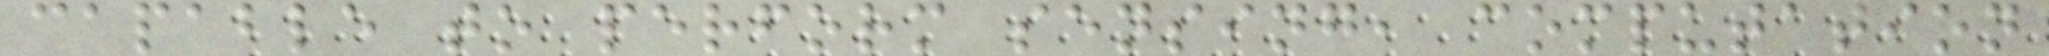capable to perform sensing, computation
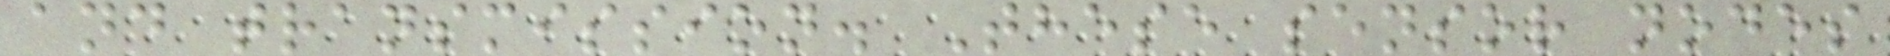and transmission. These sensor nodes
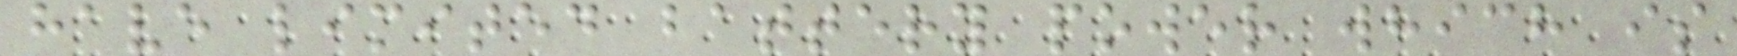have limited battery power which is
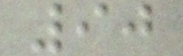90
